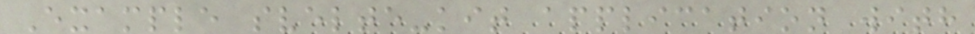Example svelte-kit application with
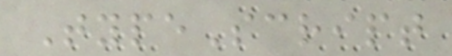TypeScript
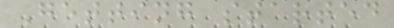Getting started
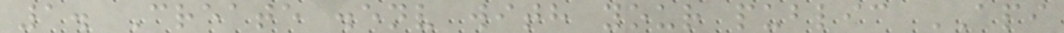1. Create .env with your public API
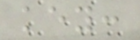key:
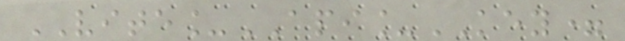VITE_API_KEY=
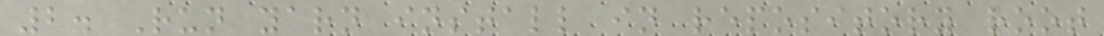2. Run yarn install in repository root
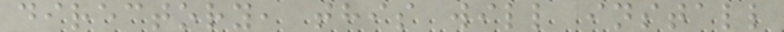directory, this will install
